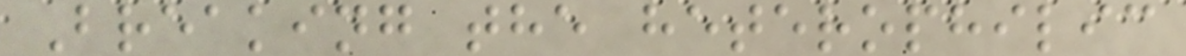Breaking the heterophilic
